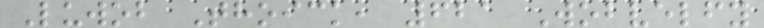Luwob Thoick, 621 Wobvelfy
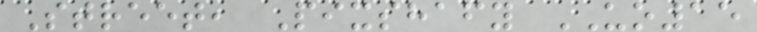Street, Pixshafy UO15
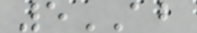5AB
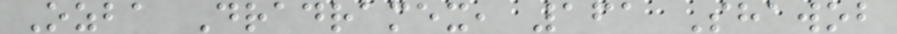Ozba Dradramex, 161 Shawob
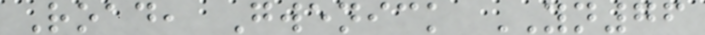Road, Gwenick YN76
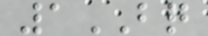1BQ
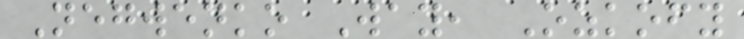Negwenko Way, Ozkofy
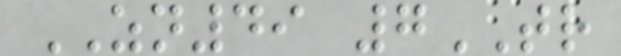ZN49 7TR
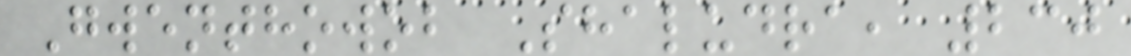Gwenthowob Shaludra, 230
